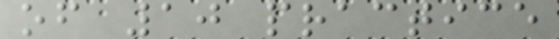of 10 practice
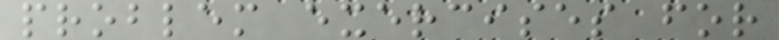problem exercises for
